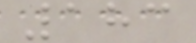183
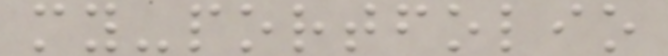my-portfolio
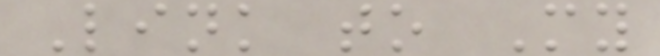Link to My
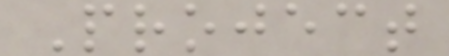Project
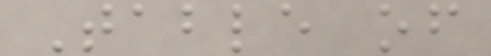Table of
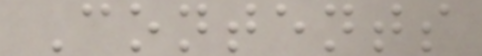Contents
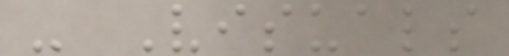- Visuals
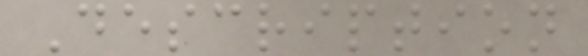Description
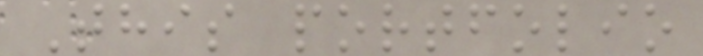This portfolio
